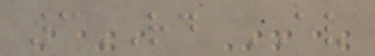3RD AV
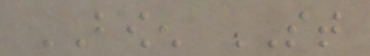BOWEN ST
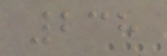238
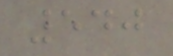540
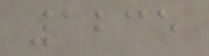1235
